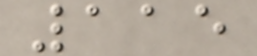115
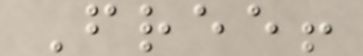Free!
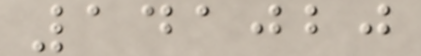141020
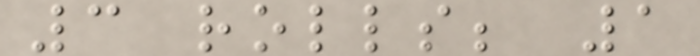3 rolls; 1
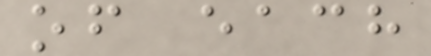of each
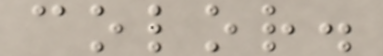color.
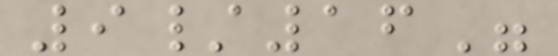9/16"
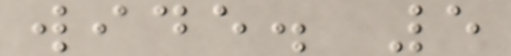wide. 5
